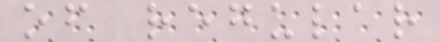of regular
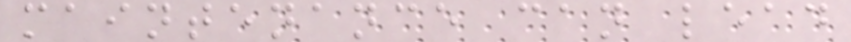maintenance can lead
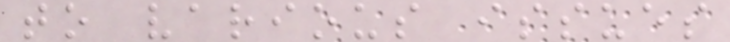to various issues
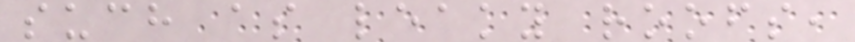such as leaky roofs,
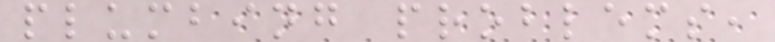plumbing problems,
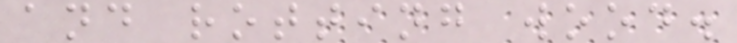and rotting wood.
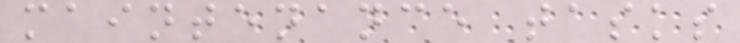maintenance tasks
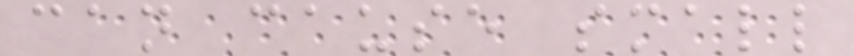can cause small
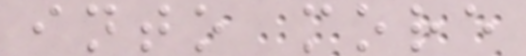into more
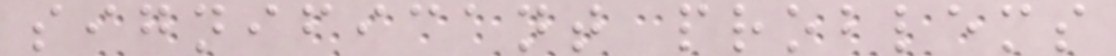significant problems
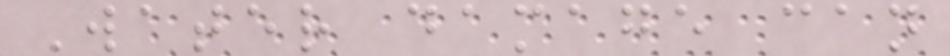Water damage can
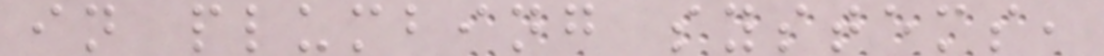in plumbing systems,
